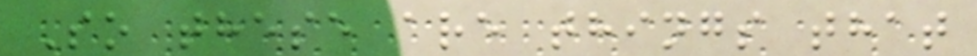So these are things that
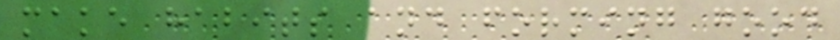make habits and forming good
